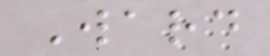Ward
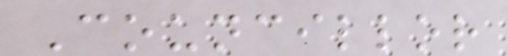Councillor
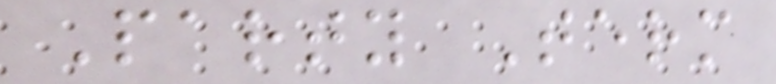Party Term
